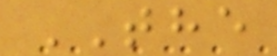THE
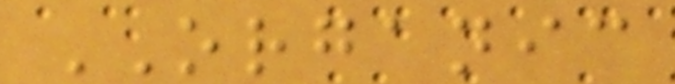ORGANIC
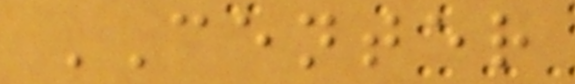CENTER
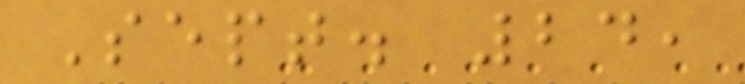Sept. 24,
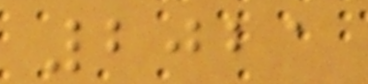2021
